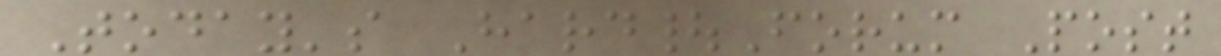Today's Hard|Forum Post
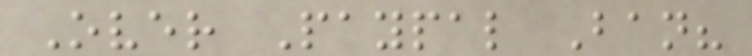Over Paypal Ban?
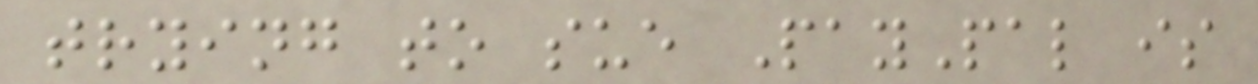trying to sue PayPal is
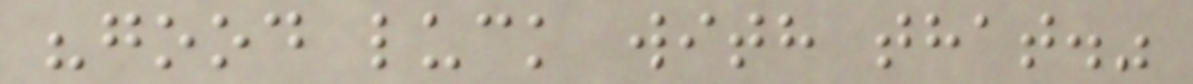"good luck with that."
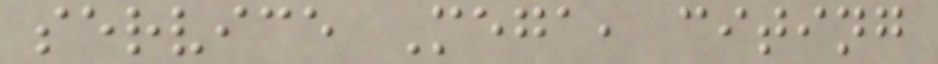service Mega, citing
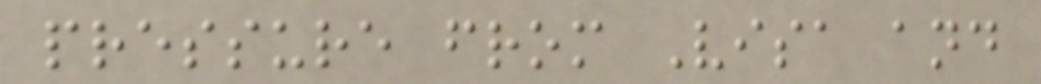pressure from Visa and
